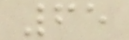65
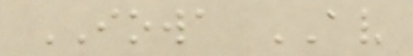IOWA AV
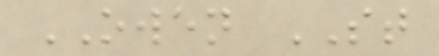OWEN ST
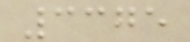3375
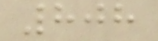808
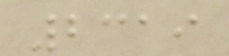2319
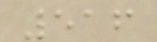516
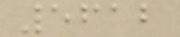5612
